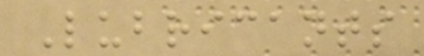Lubricants
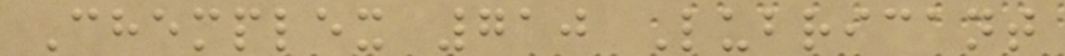Chemplex 710 Lubricant
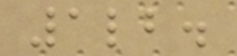1lb.
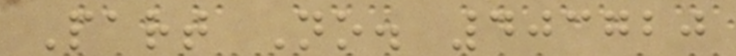Part No. 403720
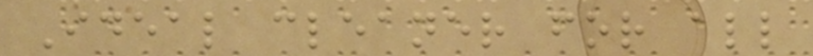Ideal cleaner for all
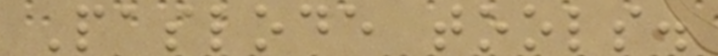Paslode tools.
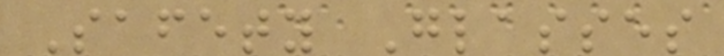Safety Glasses
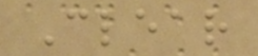Clear
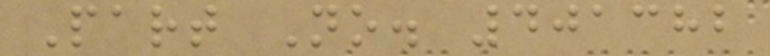Part No. 401382
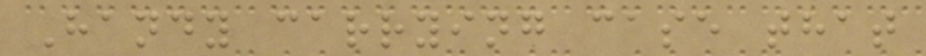Handy carrying case that
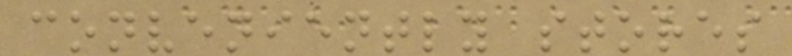conveniently stores
